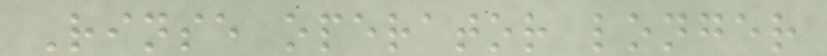Rinse operator longer
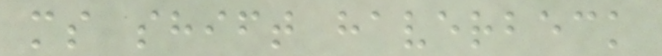ms shift haverbeck
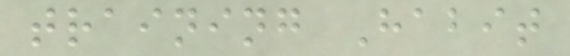training Habit
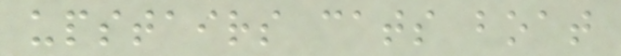upstairs cats boat
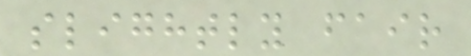slightly fair
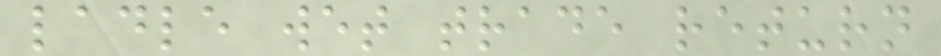ladle wet trade return
